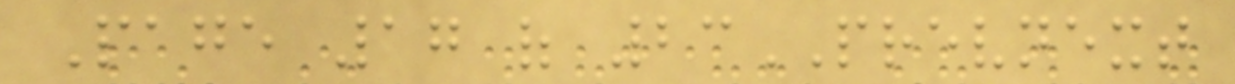Page 17 of 23PREVNEXT
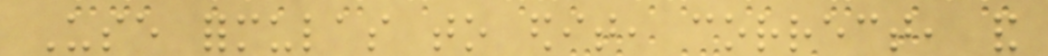Use formulas to edit, correct, and
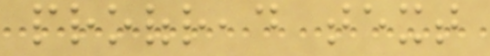proofread text
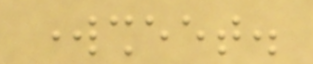worksheet.
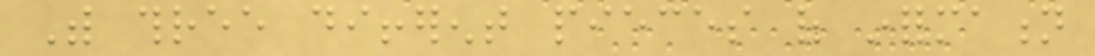With three different pieces of information
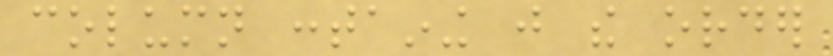column containing just the order
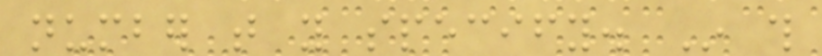number that you specify. In this
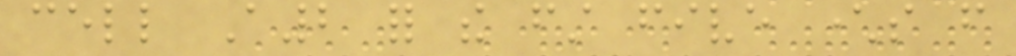cell A2 for the first five characters from
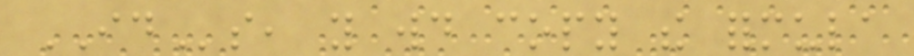IDs, you would copy the formula
